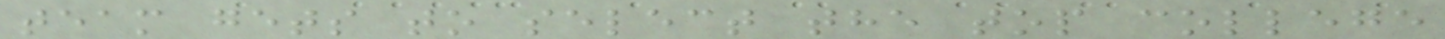team gets to select the top college
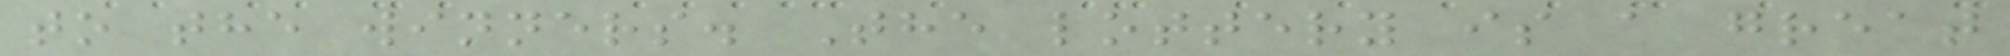to the winners. The lottery is a great
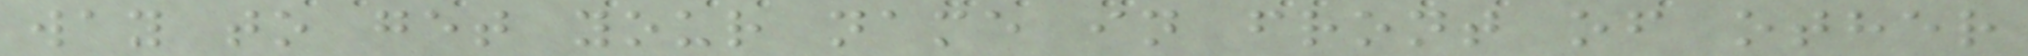way to get your name in front of other
